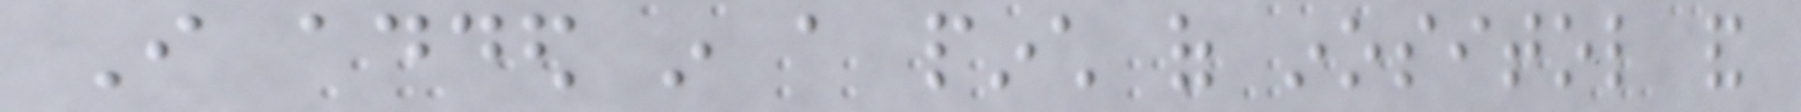I added in a pinch of inositol and
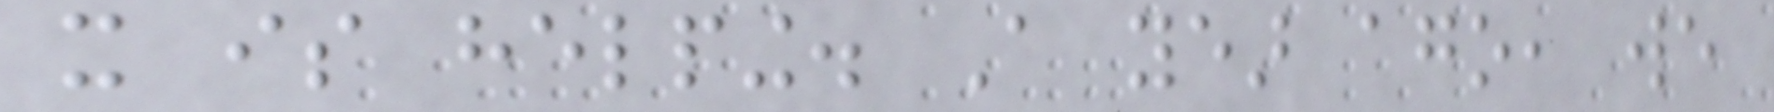it is helping. A year ago, we
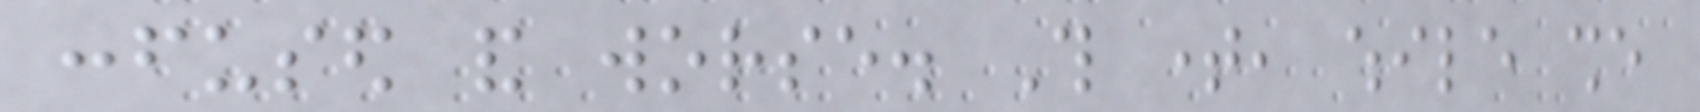confused and worse. This time, while she
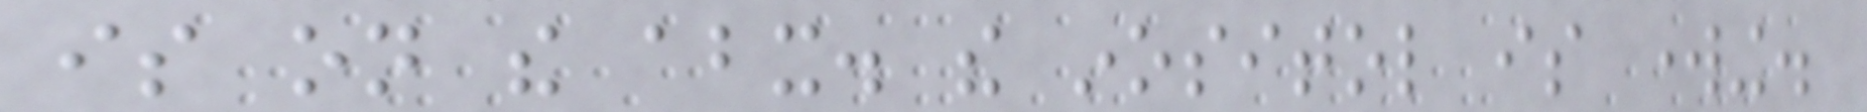is on the abx. the inositol is working.
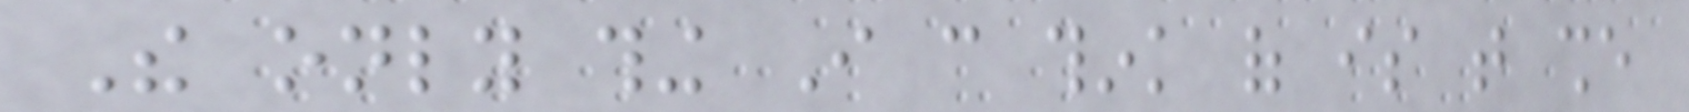The only thing I can think of is that she
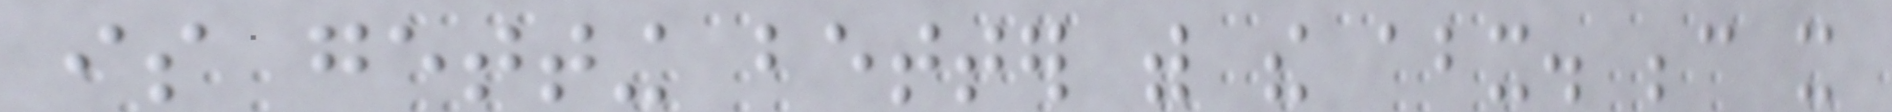is getting better with the abx. because it
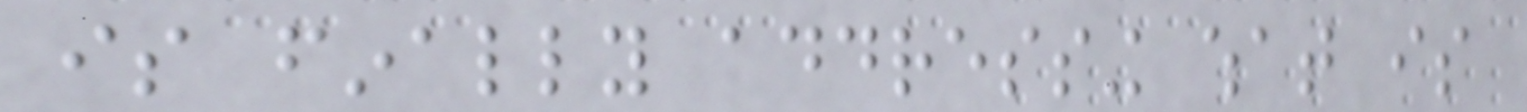is finally addressing what is
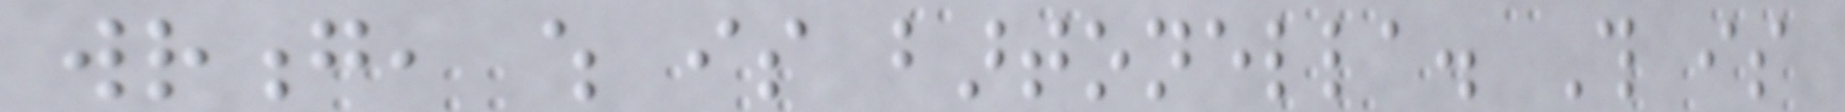wrong, which is bartonella. This is
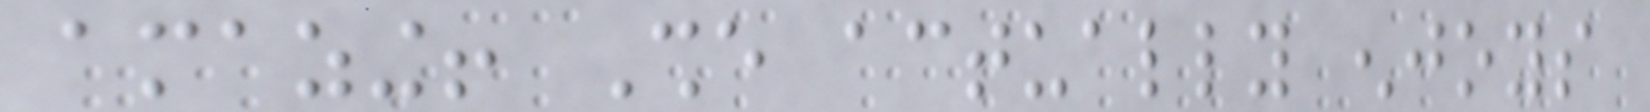amazing! She actually enjoys
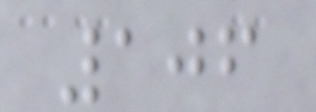106
